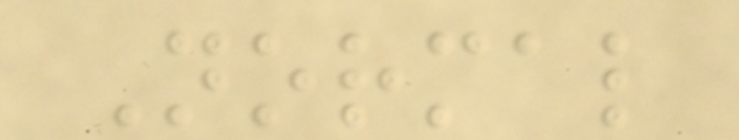Normal
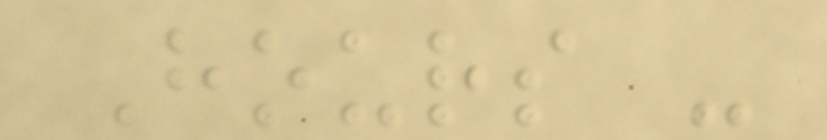Hours -
